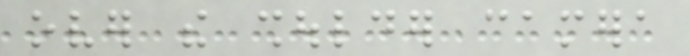over the shoulder camera
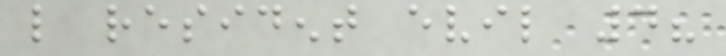like resident evil 4?
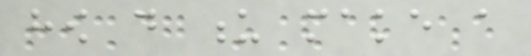how do u make a
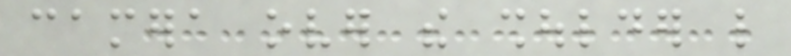camera over the shoulder like
